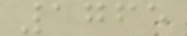1765
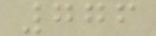776
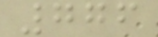776
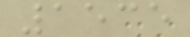1535
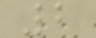2
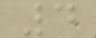4
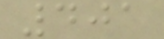401
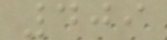409
